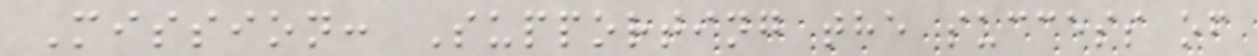Mission: Supporting the success of
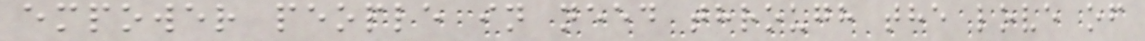empower people in need through the love of
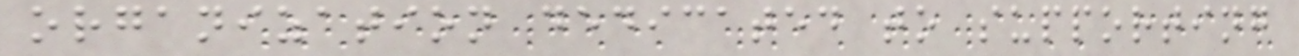organization dedicated to supporting
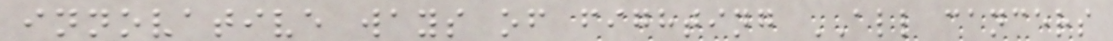innovative ways of fighting ALL cancers
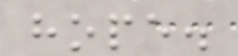hope.
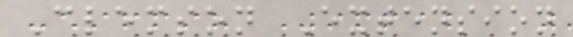Clemson Extension
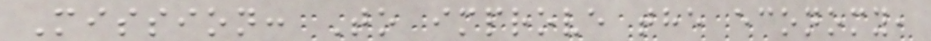Mission: To improve the economy,
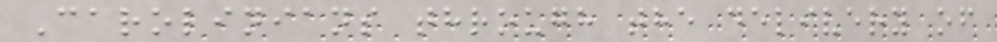Carolinians through the delivery of
